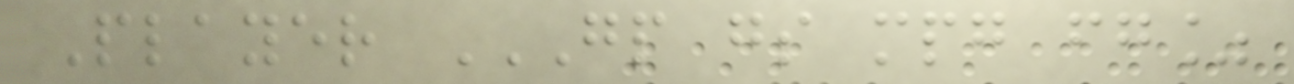Player GP GS MPG FG%
